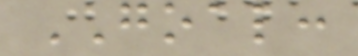GOAL:
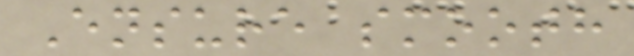Ensure smooth
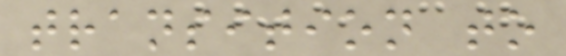transition to
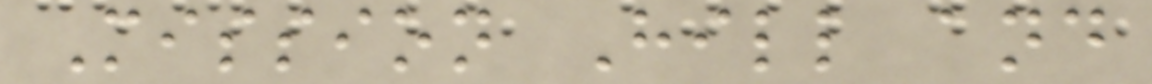Mission Hill and
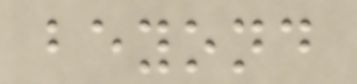beyond
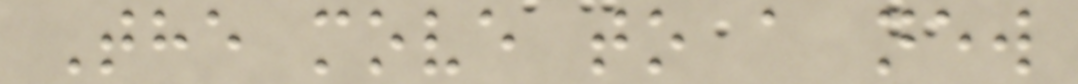The move to a new
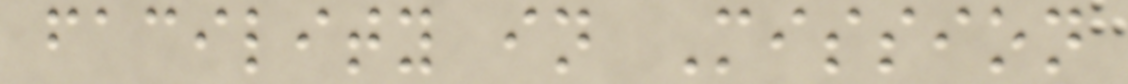facility in Mission
